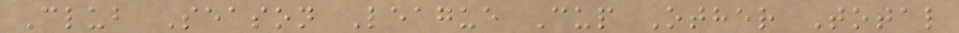Club Season League Cup Other Total
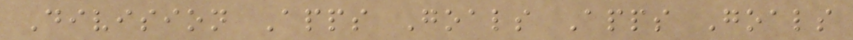Division Apps Goals Apps Goals
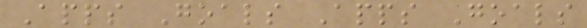Apps Goals Apps Goals
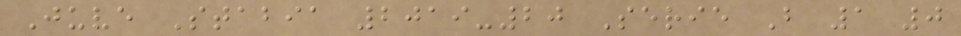Juve Stabia 2019-20 Serie B 1 0
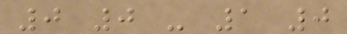0 0 - 1 0
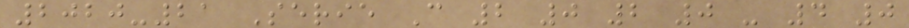2020-21 Serie C 2 0 2 0 - 4 0
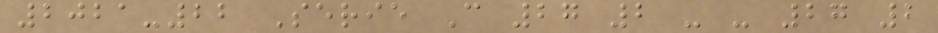2021-22 Serie C 27 2 - - 27 2
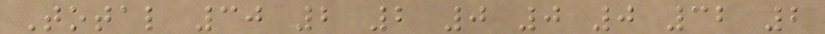Total 30 2 2 0 0 0 32 2
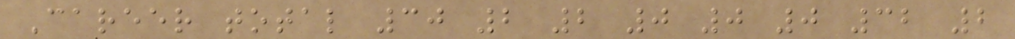Career total 30 2 2 0 0 0 32 2
